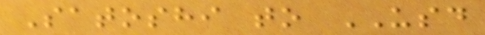Satoshi to USD
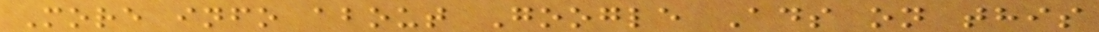More info about Google Ads on this
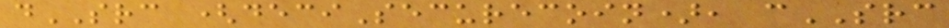dSRC (deciSecurecoin), cSRC
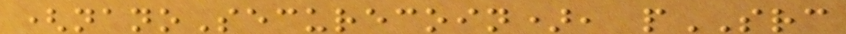(nanoSecurecoin), pSRC
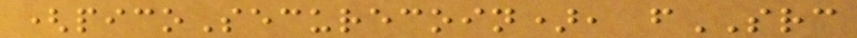(picoSecurecoin), fSRC
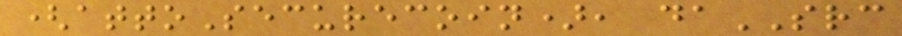(attoSecurecoin), daSRC
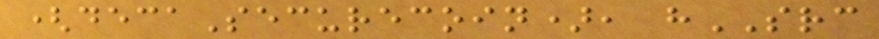(decaSecurecoin), hSRC
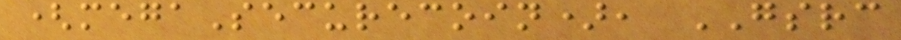(megaSecurecoin), GSRC
